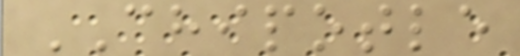CHIPOTLE
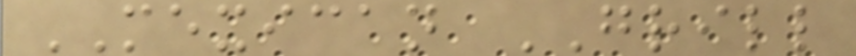MEXICAN GRILL
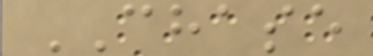CHASE
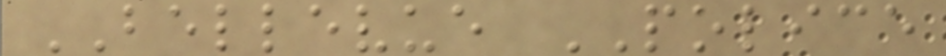BELLEVUE POLICE
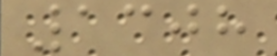1308
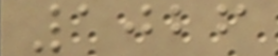1026
